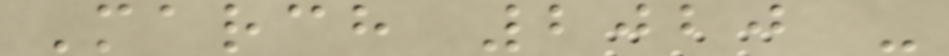March 2020 -
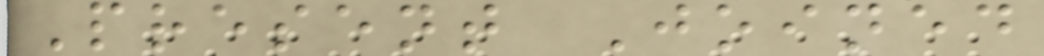Present Joined
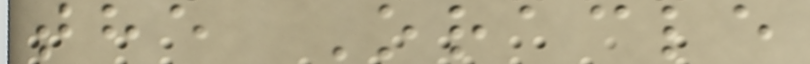the Oracle
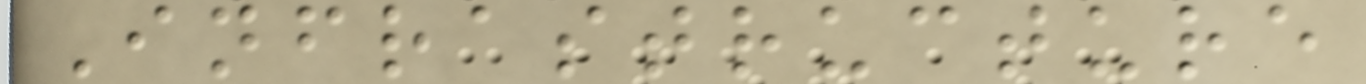Infrastructure
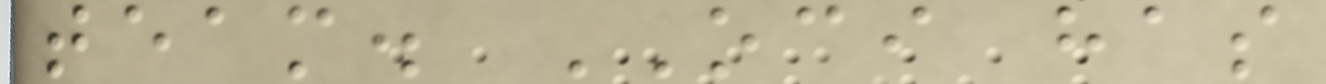team. OCI has
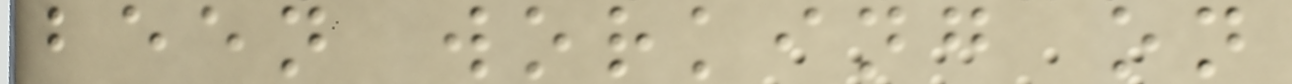been working on
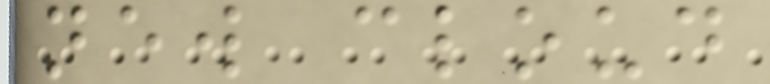new cloud
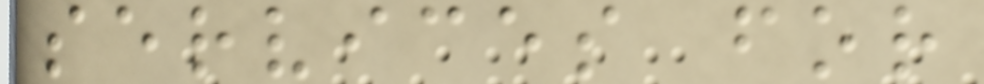services for
